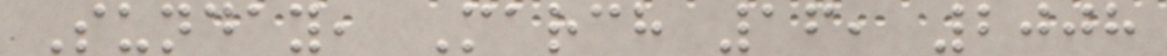Sunday, March 16, 2008
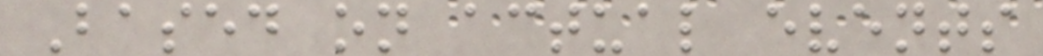Based on actual events
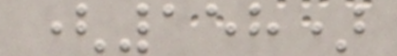(158)
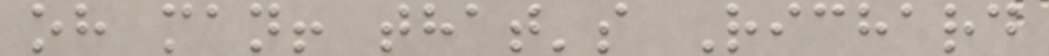oh man! that's Richard
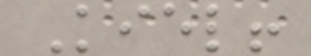Kiel!
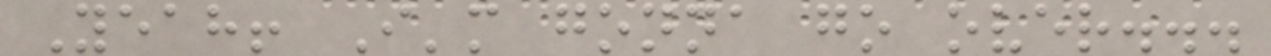Yeah! I'm gonna go over...
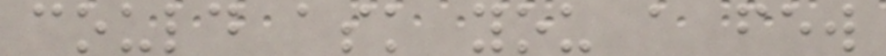could ask you a few
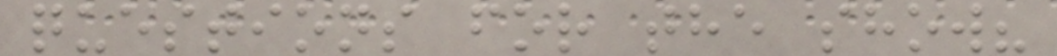questions for the show?
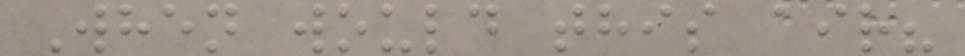When would this air?
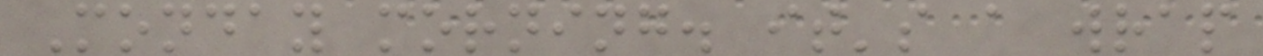Monday morning. it's a wrap
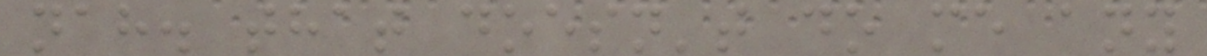nah. that doesn't do me any
